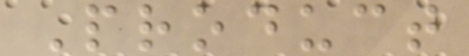Product
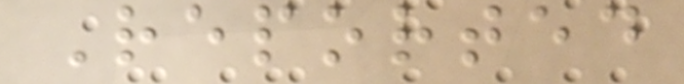Reported
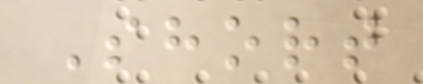Short
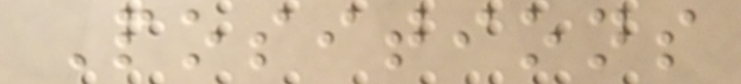Positions
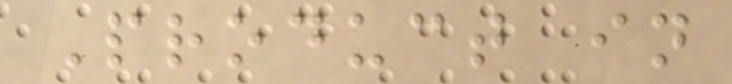Product in
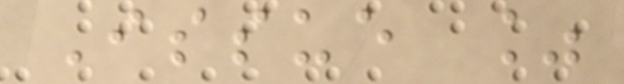Issue %
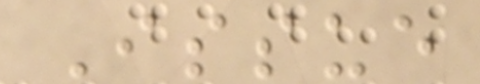Issue
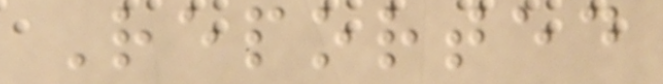Reported
